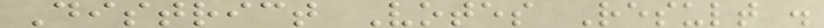District Votes Result .
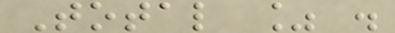Total % .
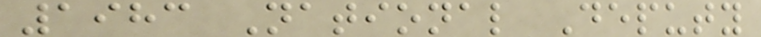1983 National Deputy
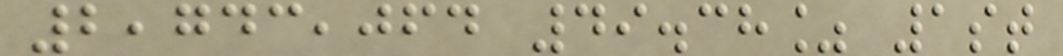2,743,064 49.38% 1st
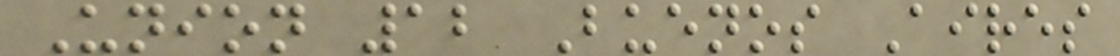Union 12 Buenos Aires
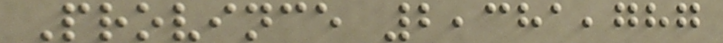Province 2,381,787
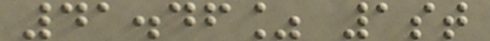41.46% 1st
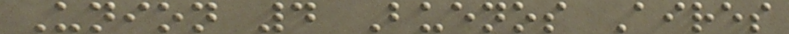Union 4 Buenos Aires
